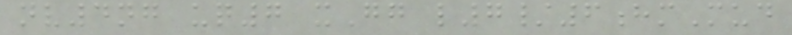nv4ng uq7 xGg l7/6hmMud
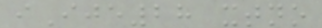iIje28 xtno
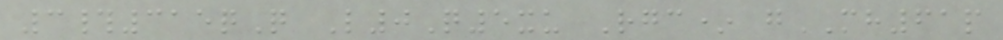3#315qQ L0Q5xu Rgc* gMH61p
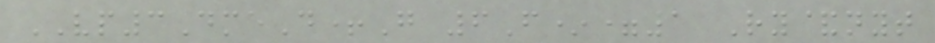VP3DmeD+G 6F*=1 Ry&nyt
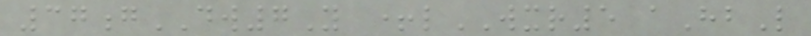37gDW7Y +lWXR5 aHbL
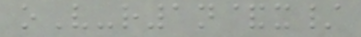oV-r1n&x/
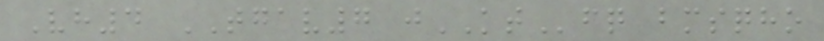Vh4 TGAV7 jKTfq bmsqho
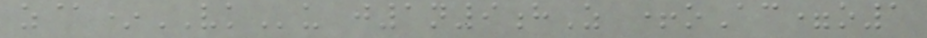z@*VKu j1n9hZ +oAc=o1
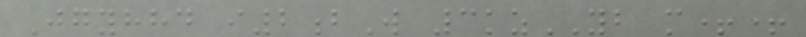Jgyhhd i2bW 3kzYB m++
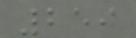259
